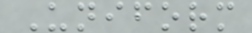Uniform
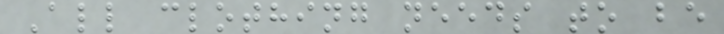All clothing needs to be
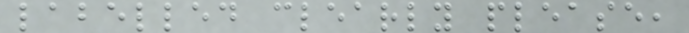labelled clearly please,
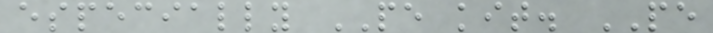especially PE kit. PE
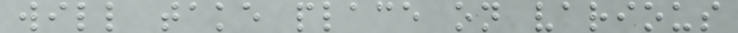will take place on various
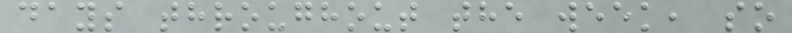days throughout the week, so
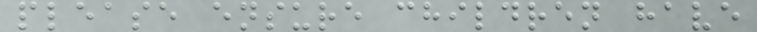please ensure children have
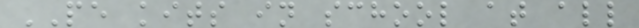PE kits in school at all
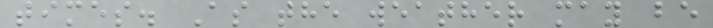times. As the weather may be
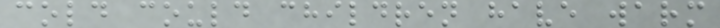cold could children have warm
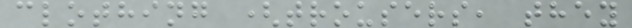clothing (trousers, they
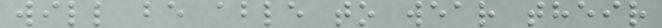will be able to wear their
